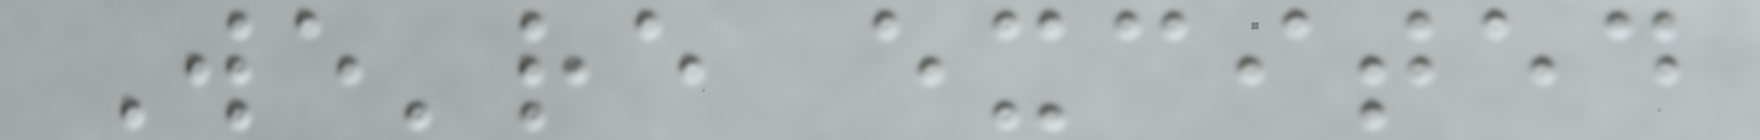We're excited
